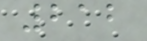212
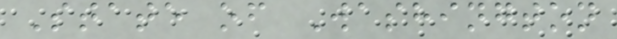State of Washington
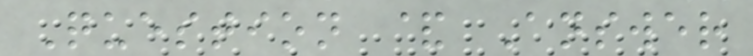Question & Answer
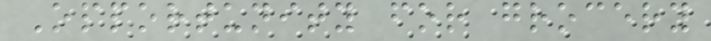Opportunity for grocery
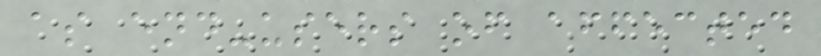as end-users of affected
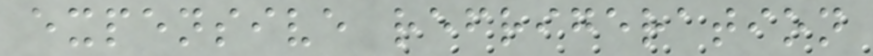expensive refrigeration
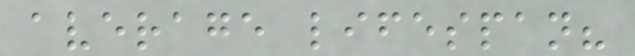average lifespan?
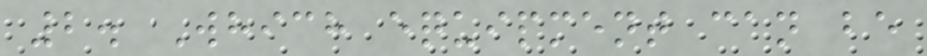2. Which equipment can be
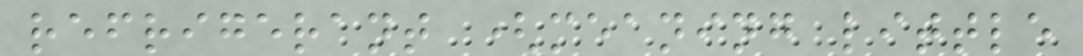refrigerant (meaning little
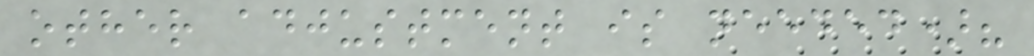other adjustment is needed)?
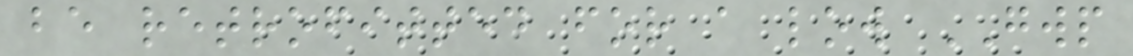be retrofitted for a low GWP
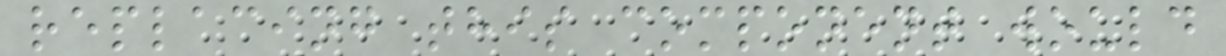replacing this component would
